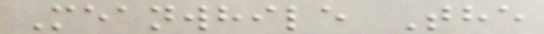Meanwhile The
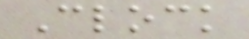Clock
